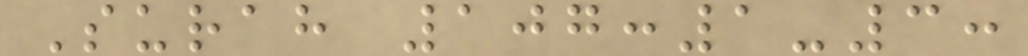Surah 107:1-3:
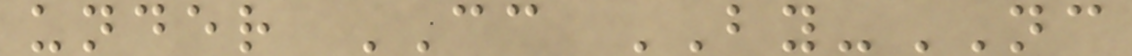under CC BY-NC
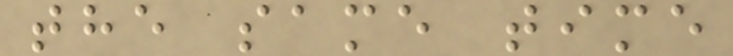the same time
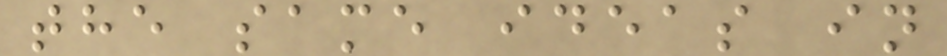the same ideas in
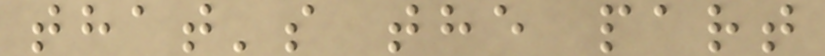that's the part
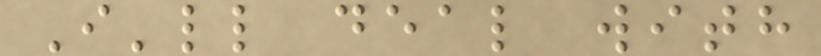I'll deal with
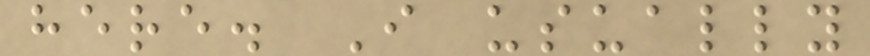here. I usually
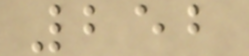252
